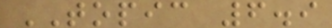TOPIC 6.9
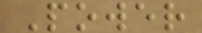Power
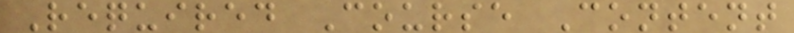Required Course Content
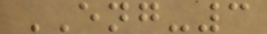ENG-3
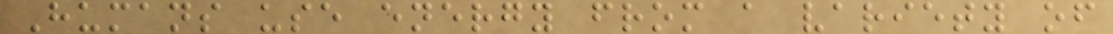Humans use energy from a variety of
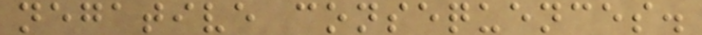negative consequences.
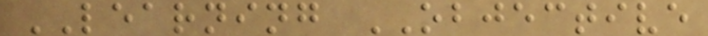LEARNING OBJECTIVE
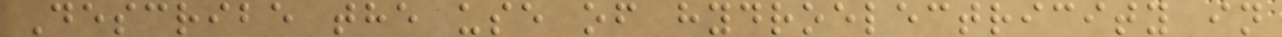Describe the use of hydroelectricity in
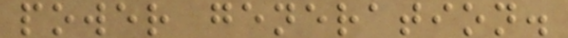power generation.
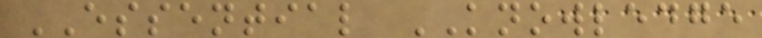ESSENTIAL KNOWLEDGE
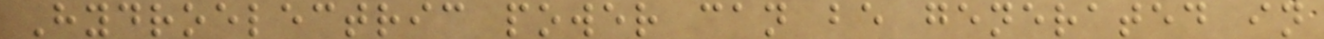Hydroelectric power can be generated in
